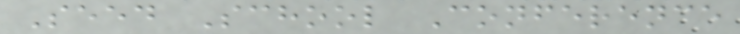Seed School Conference
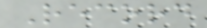Record
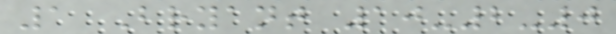1 Bryant 10-2-0
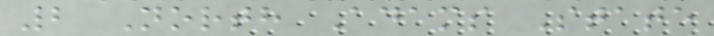2 North Adams State
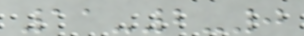11-2-0
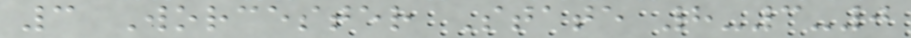3 Worcester State 8-3-0
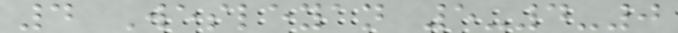4 Wesleyan 5-4-0
